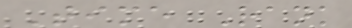Time Rank
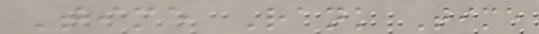Time Rank Time
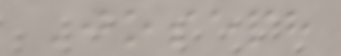Joseph
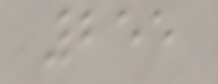255
